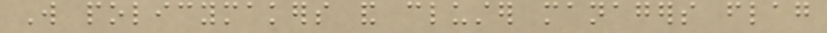Will policymakers and cluster managers flag
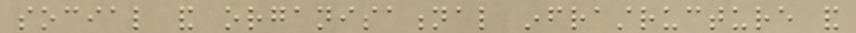social and organisational infrastructure and
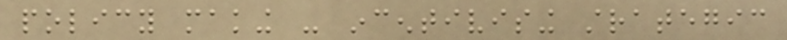policy making - incentivising strategic
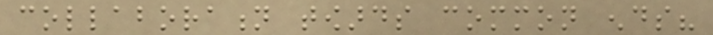collaboration towards common ends?
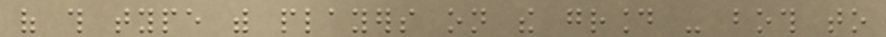of this type with players on the ground - both to
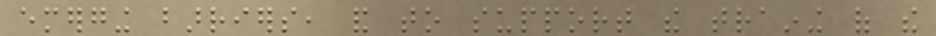emerging barriers, and to support the training of the
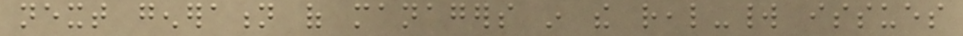next generation of managers in the real-world issues
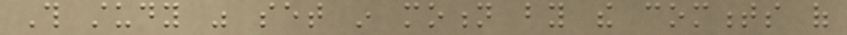This study was set in motion by the comments of
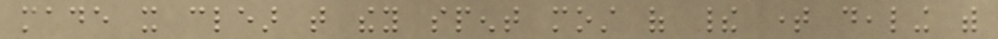made it clear that they spent most of their time dealing with
